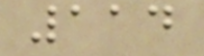114
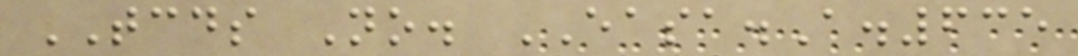TCDS No. EASA.A.635
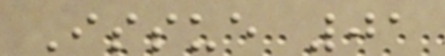Issue 01
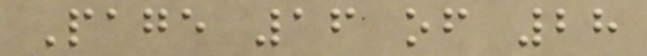Page 16 of 28
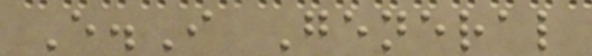E.I General
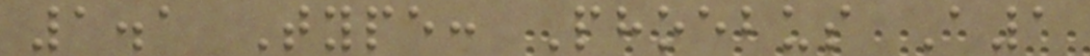1.1 Type: Phoebus A1
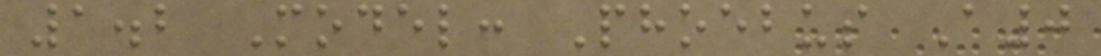1.2 Model: Phoebus A0
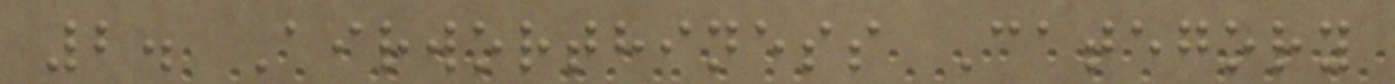2. Airworthiness Category
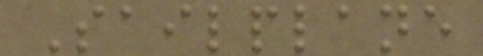Sailplane
